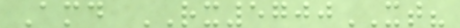Amd RX5700XT?
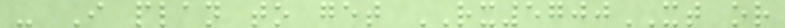- I plan to get RX5700XT or
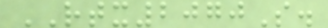RTX2070S.
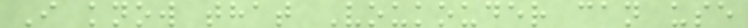I know that Voukouder can use
